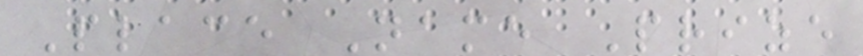Place Name Prize
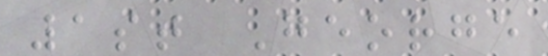1st George
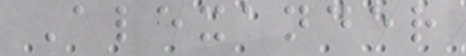Alexander
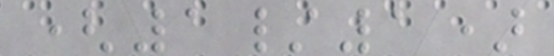(1/1)
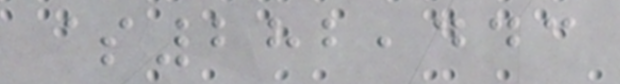$282,443
